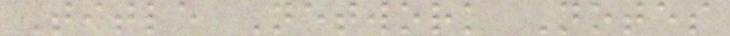Title Network Notes
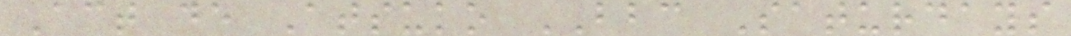Act de Atsuko BBC Saturdays
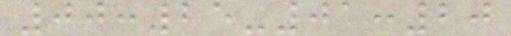00:25-01:20
